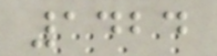1424
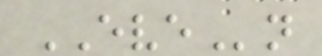EVEn
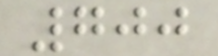700
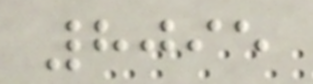8095
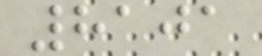8101
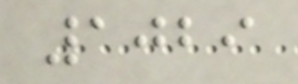1029
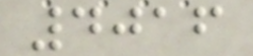4016
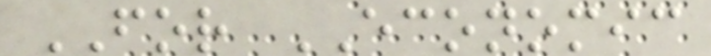FOR ECONOMIC
